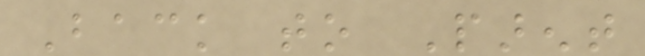Back to Parent
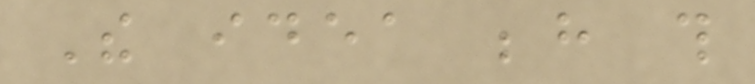The idea behind this
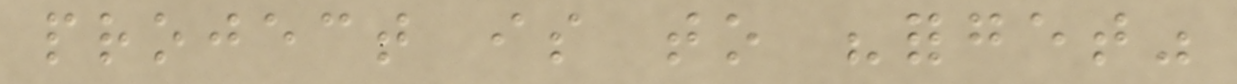project is to "forget"
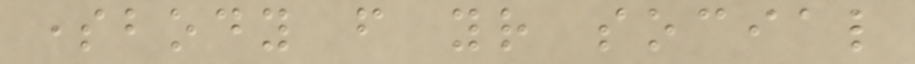somebody from your social
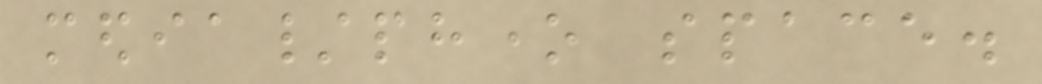media/phone space.
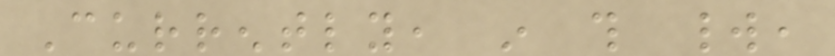Currently, in this world,
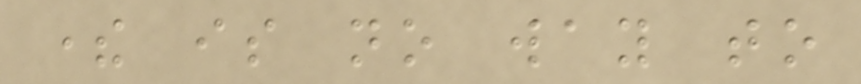there is no way to
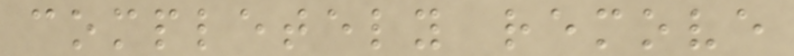completely remove
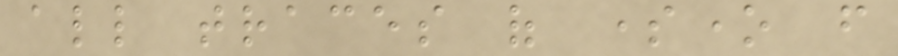all traces of someone from
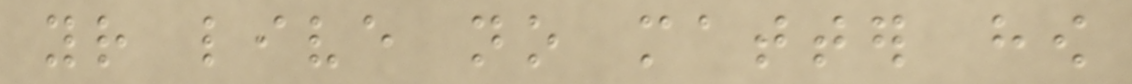your live no matter how
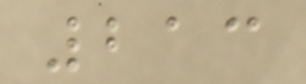213
